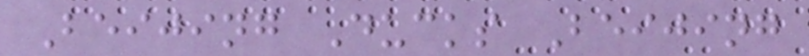Beijing Ducks Beijing
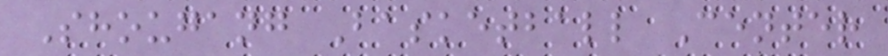Shougang Basketball Center
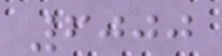6000
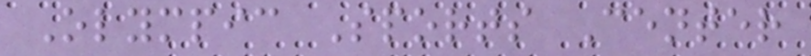Olympic Sports Center
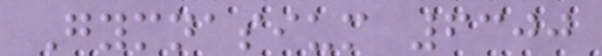Gymnasium 6300
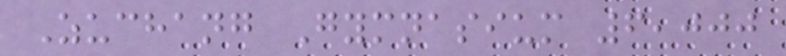Zuchang Gymnasium 6,000
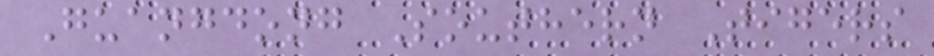Guangdong Southern Tigers
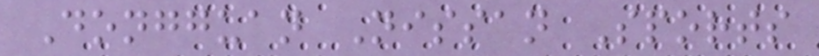Dongguan Nissan Sports
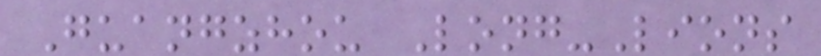Guangzhou Long-Lions
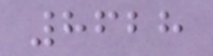8628
